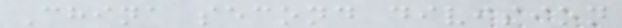China second division
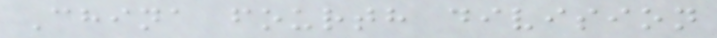China fourth division
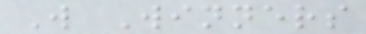W Winners
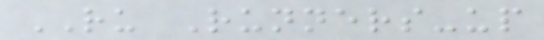RU Runners-up
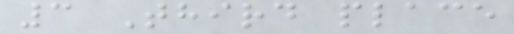3 Third place
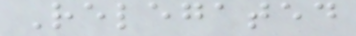Relegated
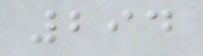294
